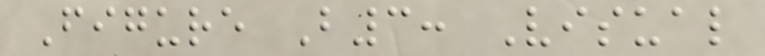Figure B3: Visual
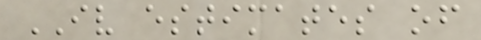IV estimates of
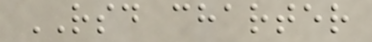RSD charter
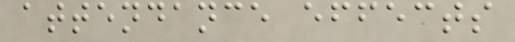attendance effects
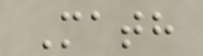Math
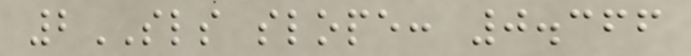2SLS slope: 0.366
